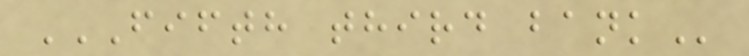FIFTH THIRD BANK
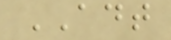ADT
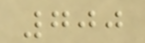700
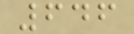646
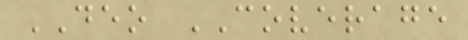DEO COVERAGE
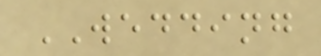WEDDING
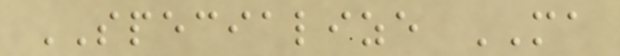SPECIALIZE MA
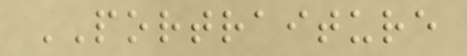PORTRAITURE
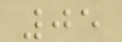05
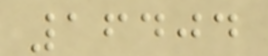16404
